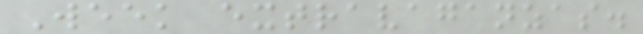Week extravaganzas.
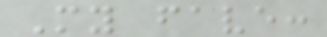My fave:
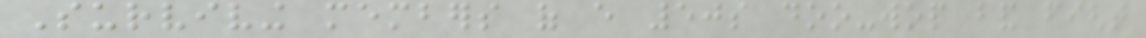Surviving members of every 50s doo-wop band fight
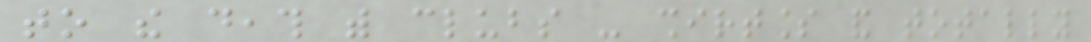to the death with clubs - shirtless and totally
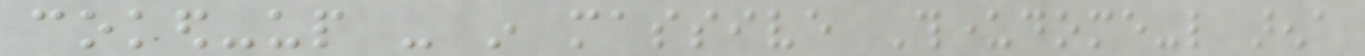coked-up - in massive Thunderdome-like arena
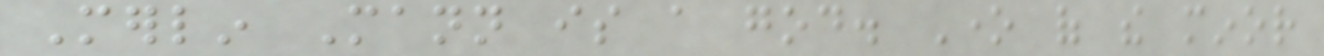Merlin Mann is a god. One of the minor
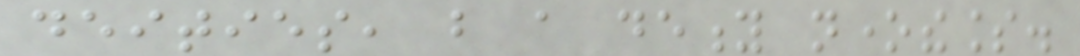deities, but a deity nonetheless.
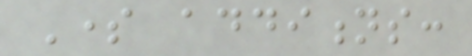Some additions:
